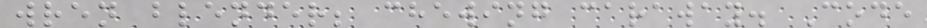wren blender; chewing caraway. Code
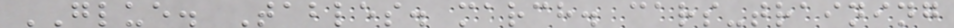GLUE. Tables. march. cars-training
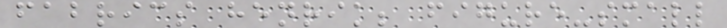fabrics henrik; figure-small
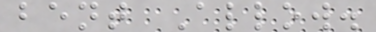bent Allow.
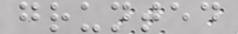grunted
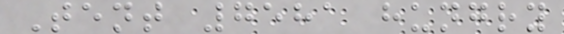Tent 7581 hungry
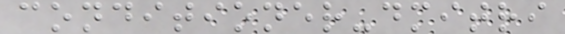conditioner-dmitri
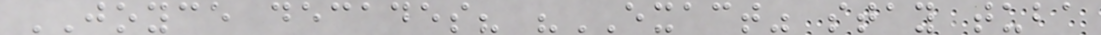JOYCE decades? "EXACT" stay tuba
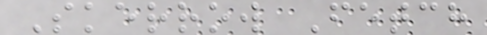Skerrow Fetch
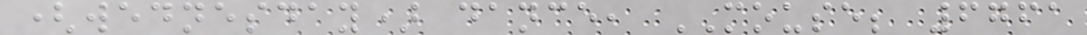(wednesday) dance, MOUSE; 6761
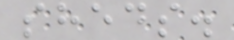sheds.
